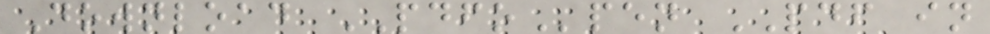Download PDFOpen PDF in
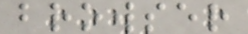browser
